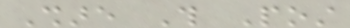Share This Post
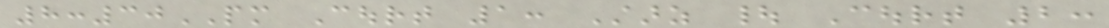8:30PM Court 1: Starz | Court 2:
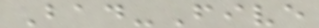Bad-Five
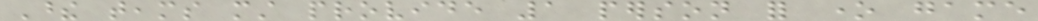These teams must provide 1 person for one game
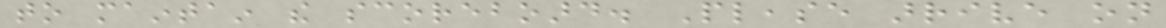to maintain the scoreboard. Please arrive on
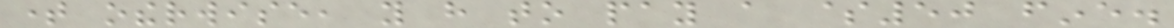time otherwise, you have to pay a $50 fine.
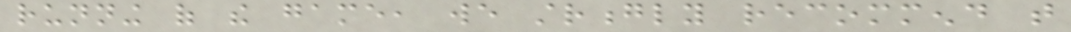running of the game, we strongly recommend that
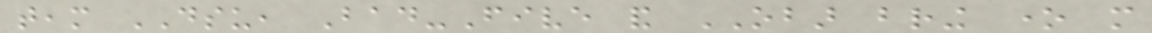team DSU, Bad-Five and OBAR bring one more
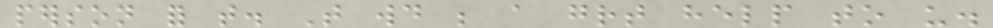person for that. That would be a great help to us.
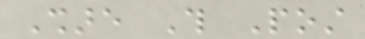Share This Post
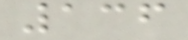136
